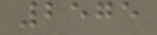2575
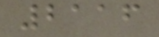2116
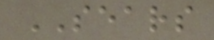SEARS
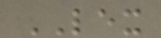LEX
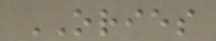ORIES
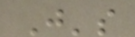J's
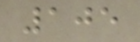105
